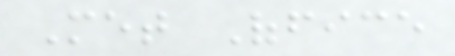Met Office
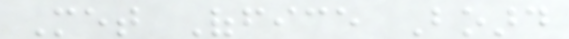Met Office Board
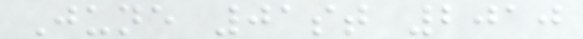June 01st 2010
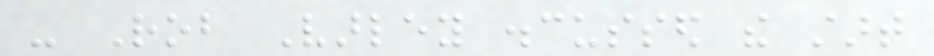- Rob Varley discussed the start
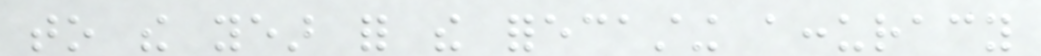to the year for the forecasting accuracy
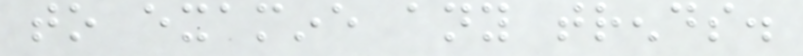to examine any trends.
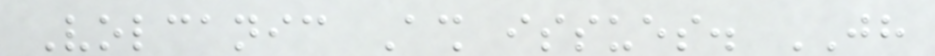Volcanic Ash issues. JH
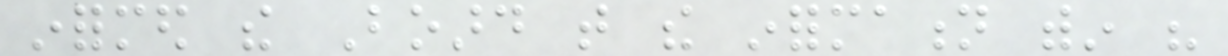informed the Board that the information within his
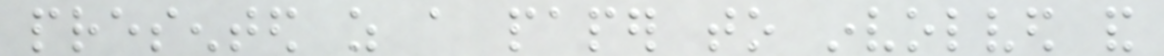presented as a paper to involved and
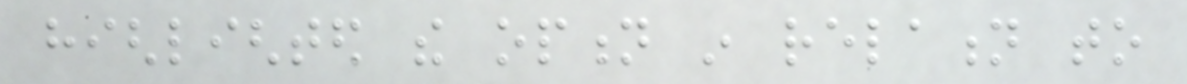highlighted the option in relation to
